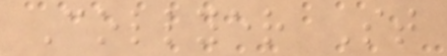Collyer St
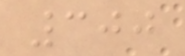300
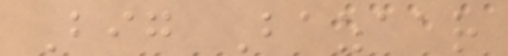Big Bazaar
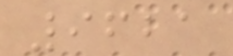9621
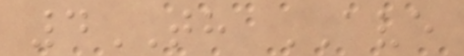4TH AVE
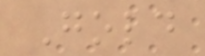Gold
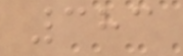383
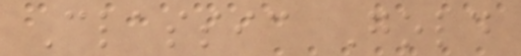Classic Gold
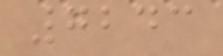7243
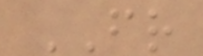FR
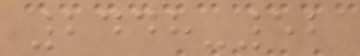2448-52
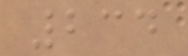234
